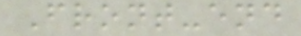Front-end
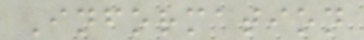Information
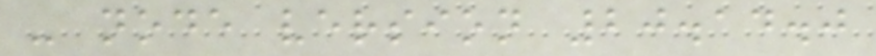- node version 20.14.0
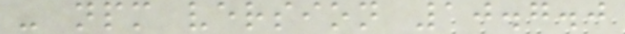- npm version 10.7.0
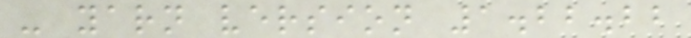- yarn version 1.22.22
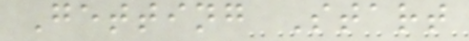Getting Start
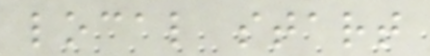local start
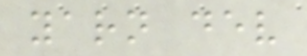yarn dev
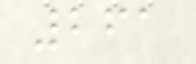261
